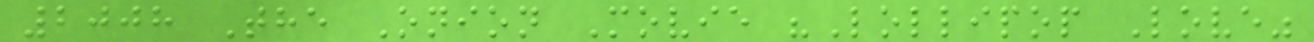2008 The Onion Movie "Lollipop Love"
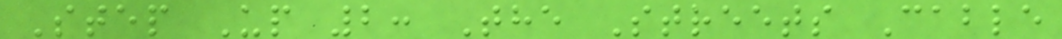Step Up 2: The Streets Cable
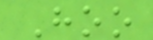Hoo
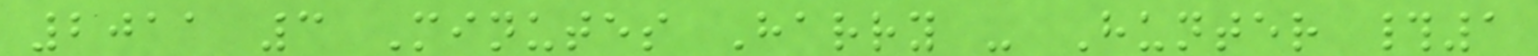2011 3 Minutes Harry - Hunter #1
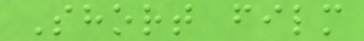Short film
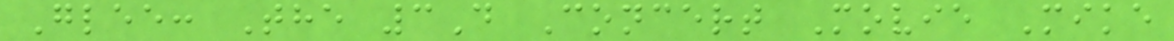Glee: The 3D Concert Movie Mike
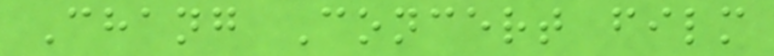Chang Concert film
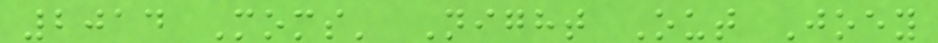2014 Moms' Night Out Joey
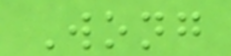Wong
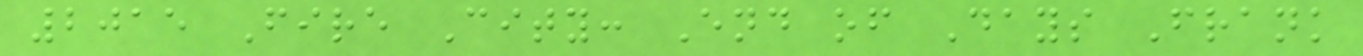2015 Fire City: End of Days Frank
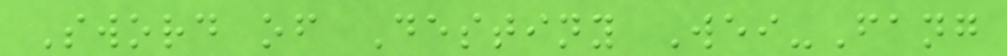Sword of Destiny Wei-Fang
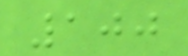100
